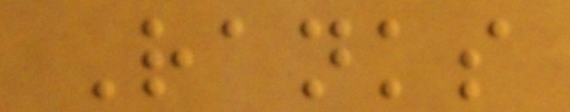Ranks
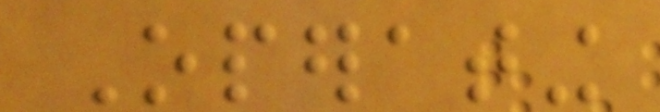Operating
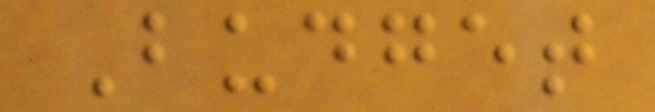Budget
